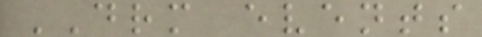DRM events
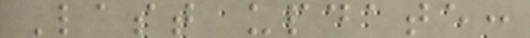Last update:
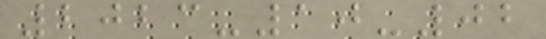2023-10-02
